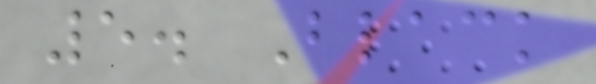5. Black
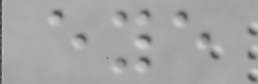eye
